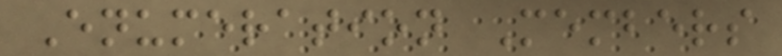Enumeration Members
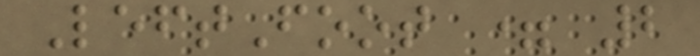LeftFoot = 2
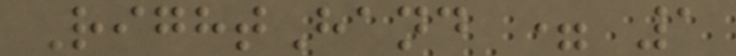RightHand = 1
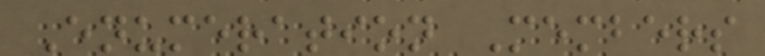Enumeration Members
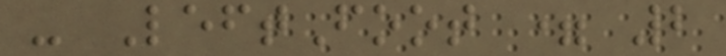- LeftFoot = 2
